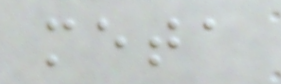meta
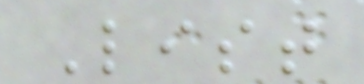List
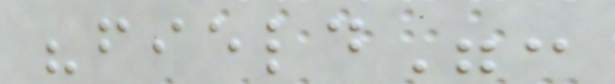"field":
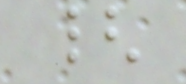{
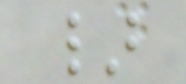}
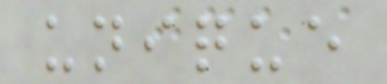unique
